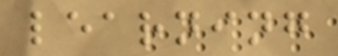learning
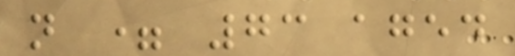n = 73 aged
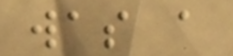was a
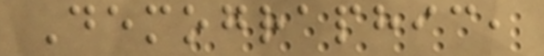Demographic,
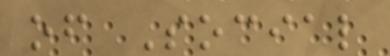of Social
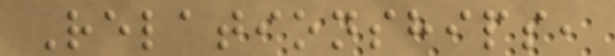Relationships,
